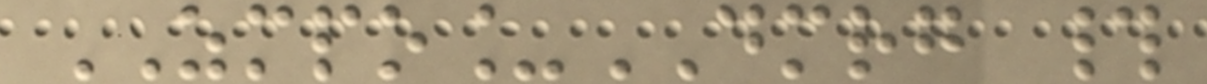ZMPO_DMRG #
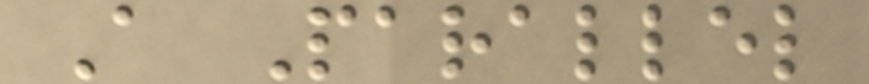A Parallel
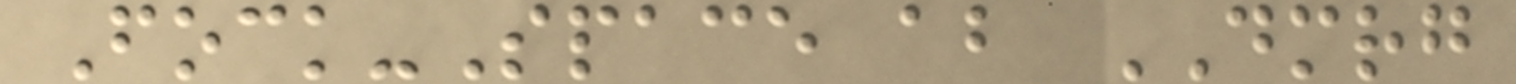Fock-Space ab DMRG
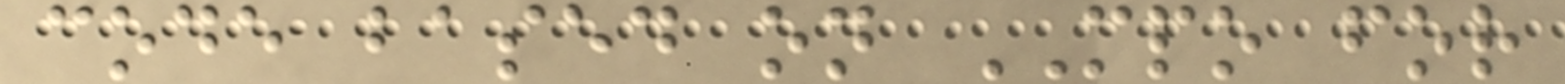code based on MPO for
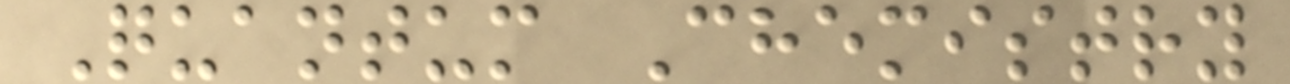Quantum Chemistry
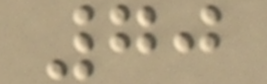70
